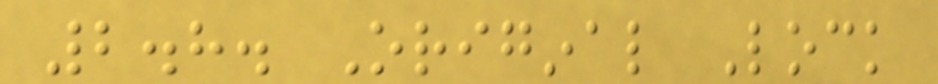2.8. Original Lock
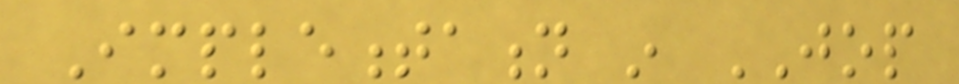Implementation in JOP
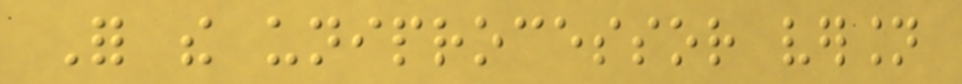For the uniprocessor version
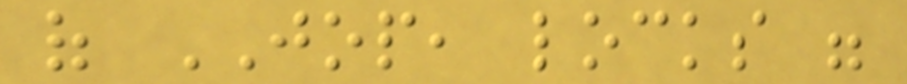of JOP, locks were
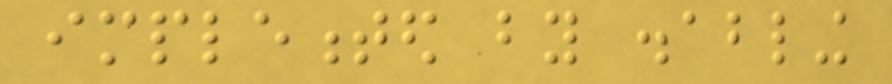implemented by disabling
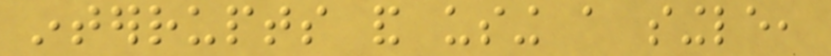interrupts and using a single,
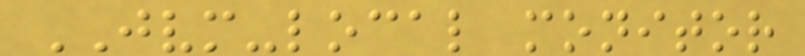JVM-local monitor
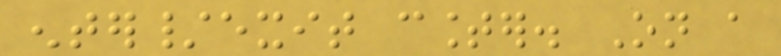enter/exit counter. On a
